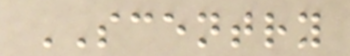SCENTRY
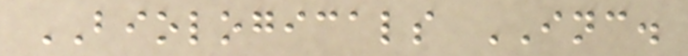BIOLOGICALS INC.
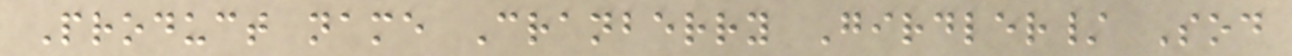Product name Cranberry Girdler/ Sod
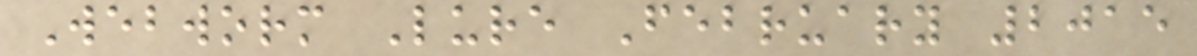Webworm Lure February 2015
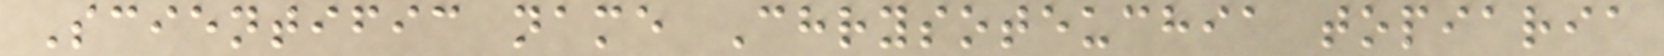Scientific name Chrysoteuchia topiaria
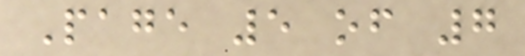Page 5 of 7
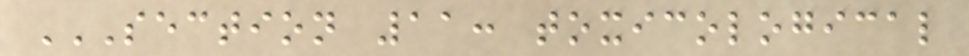SECTION 11: TOXICOLOGICAL
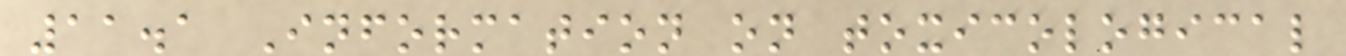11.1 Information on toxicological
